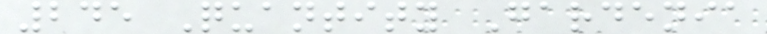245 Quantity Gardenia
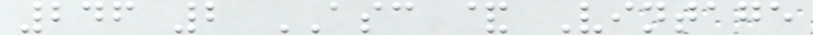246 2 ASC & Vintage
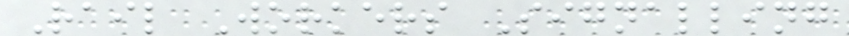Rail Workers Signalling
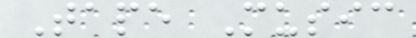Tape Music
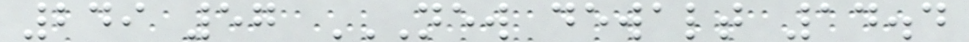249 57 NEW DEWALT 14.4
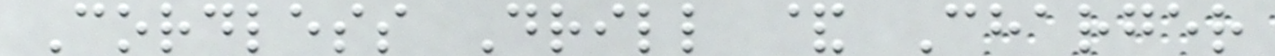Cordless Drill & Charger
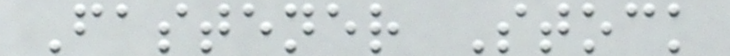Fastener Stock
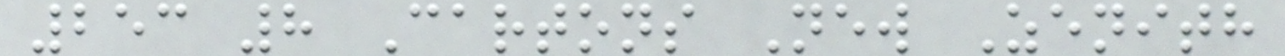253 8 Cartons New Zenith
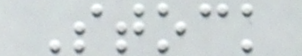Stock
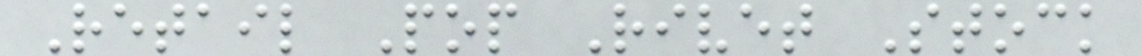Retail Pop Rivet Stock
